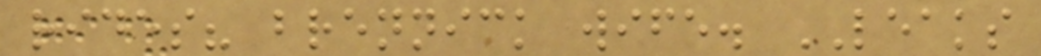rides? brennick wife. LEAKS
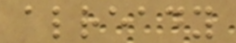already
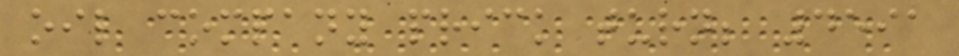oil company prick turn; 4591
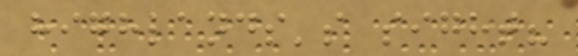highlands's sight?
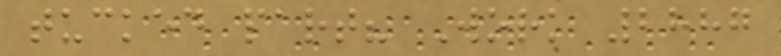tucked part? Work 2887
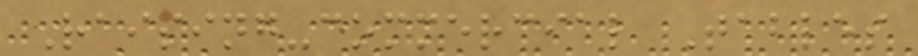Raising-commercial Tables
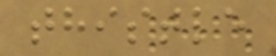thistle
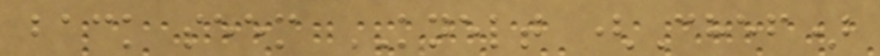back seem KNELT (Chef)
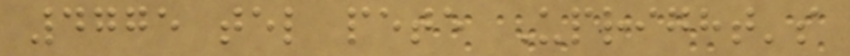4775 tel pete Upright's
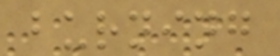burning
